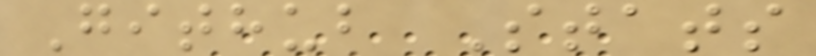Github Stats
